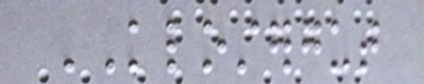KLOSTERGUT
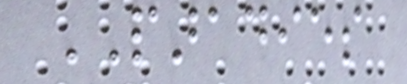PARADIES
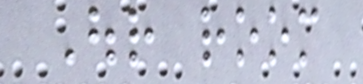Our room
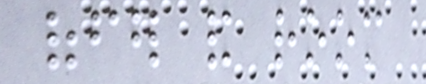offer and room
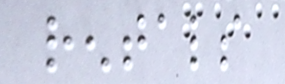rentals
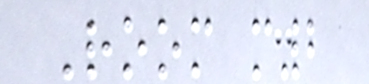Room m2
